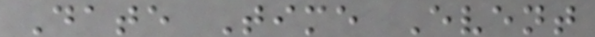Date Time Event
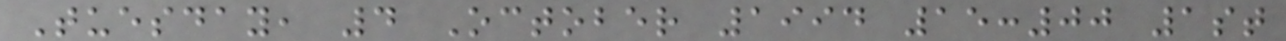Tuesday, 4 October 1994 15:00 1st
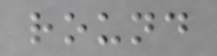round
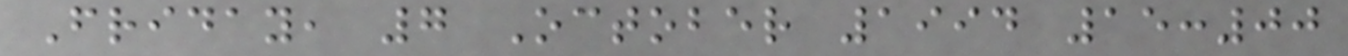Friday, 7 October 1994 15:00
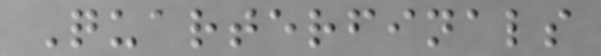Quarterfinals
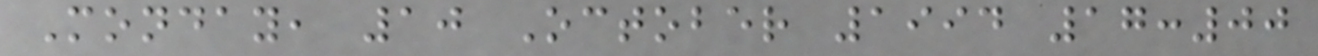Monday, 10 October 1994 17:00
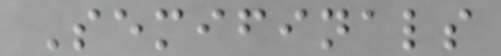Semifinals
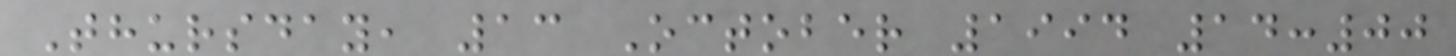Thursday, 13 October 1994 14:00
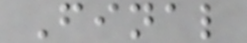Final
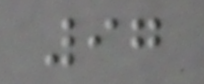97
